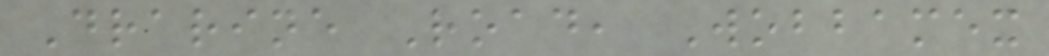Drarine Road, Wobbamex
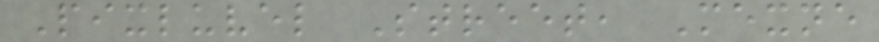Pixluvel Street, Mexne
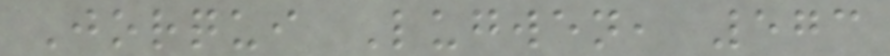Jorqui Lugwen, 573
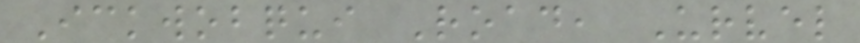Ickwobqui Road, Urvel
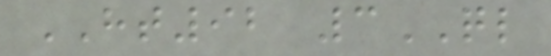HT92 3QL
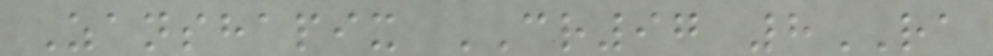Zanshapix CR97 8RA
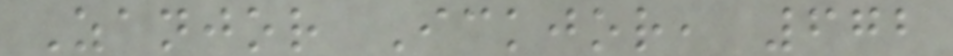Zanjor Ickjor, 672
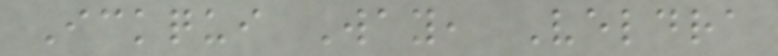Ickqui Way, Veldra
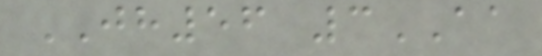JH56 3AA
